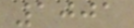1001
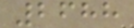2688
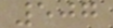507
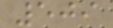509
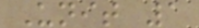Unit 1
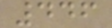446
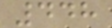448
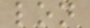lon
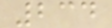234
